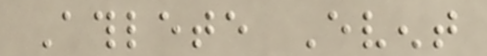Athlete Event
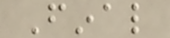Final
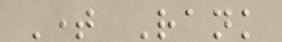Time Rank
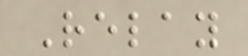Relay
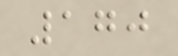170
